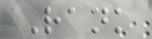Rank
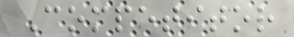Competitor
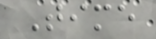Time
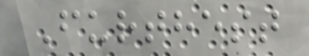Furthest
